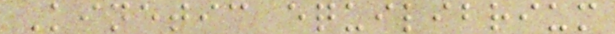Kinetic equilibrium
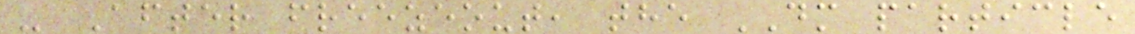- After freezeout, the DM particle
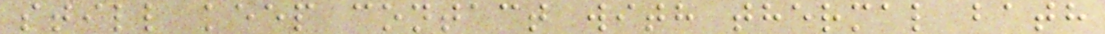still keep contact with thermal bath
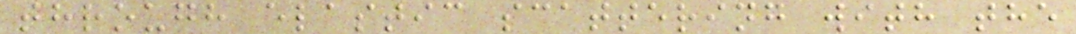through elastic scattering with the
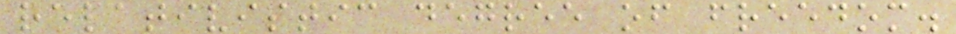relativistic degree of freedom.
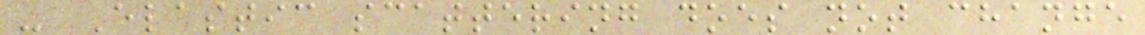- Elastic scattering does not change
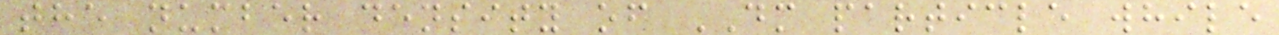the number density of DM particle while
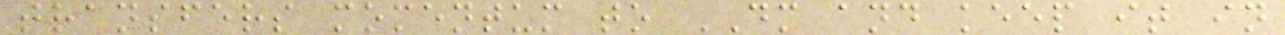transfers momentum to DM and keep it in
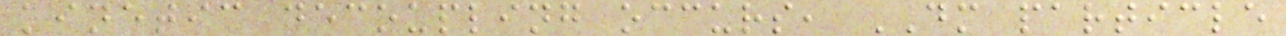kinetic decoupling occurs, DM particle
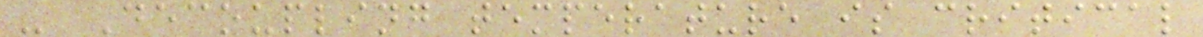- Decoupling temperature is critical
